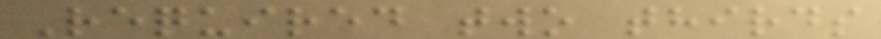Required two thirds
